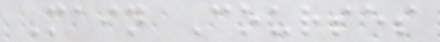Main Courses
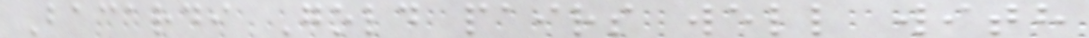Bacardi Gold pairs well with
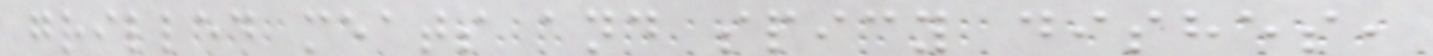grilled meats and spicy dishes,
